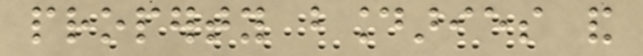property boundaries and
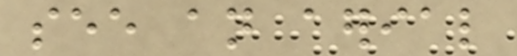see an aerial
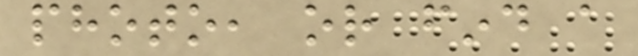photo, or find a
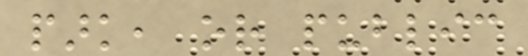park, or public
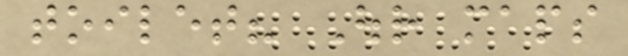toilet? Our maps
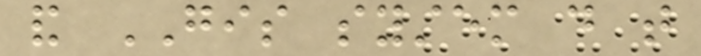and GIS system do that
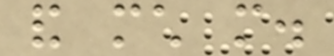and much more.
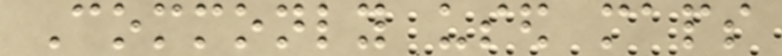Commonly used maps
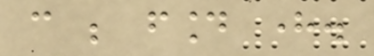can be found here.
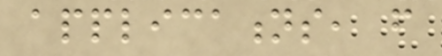applications, from
